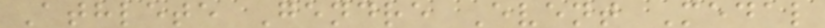Athlete Gendre Event Medal
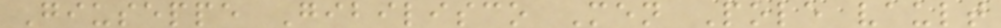Giuseppe Gibilisco Men Pole vault
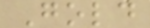Gold
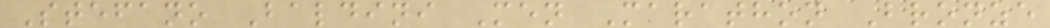Stefano Baldini Men Marathon Bronze
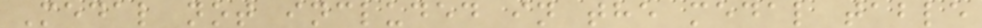Medal not included in the medal table
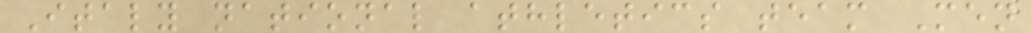Italy national athletics team Men
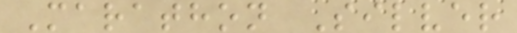Marathon Silver
